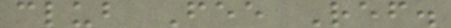club Fee Ref.
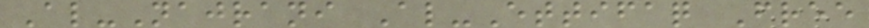Al-Najrani Al-Ettifaq Free
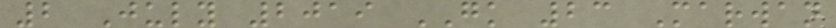2 July 2019 GK 23 Marwan
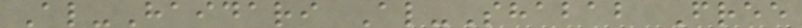Al-Haidari Al-Shabab Free
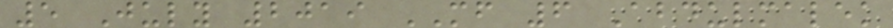5 July 2019 MF 6 Abdulmalek
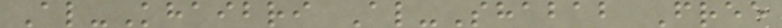Al-Khaibri Al-Shabab Free
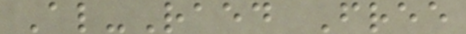Al-Raed Free
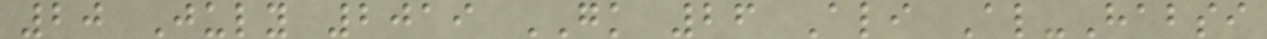20 July 2019 GK 26 Ali Al-Habsi
